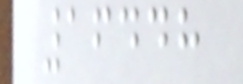16448
